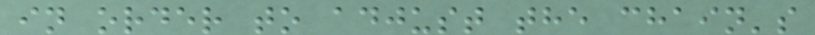in order to adjust the chain's
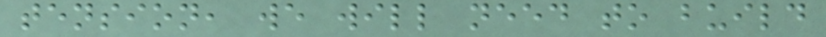tension, we will need to build
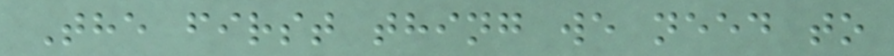The first thing we need to
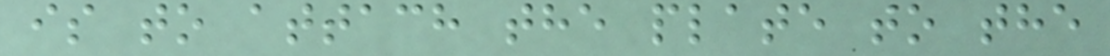is to attach the plate to the
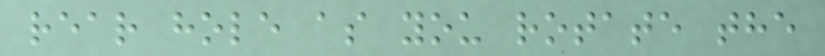rear hole as you rotate the
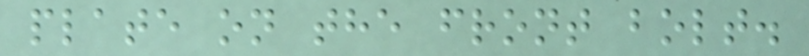plate on the front bolt.
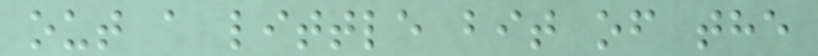out a little bit of the
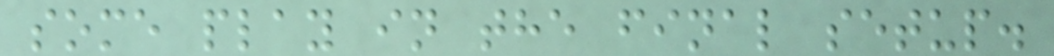some play in the final setup.
